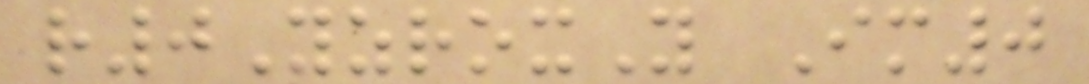r0YzroxY Im0
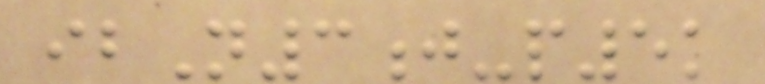ibN3j-p5k
